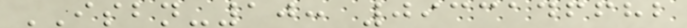ISBN-10: 0933146682
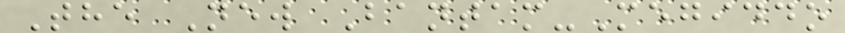The New Bantam-Megiddo
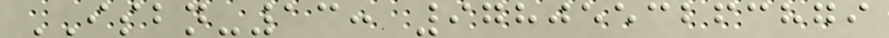ISBN-13: 9780553263879
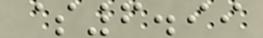$6.99
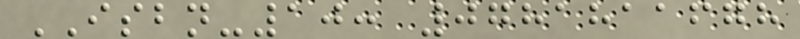ISBN-10: 0781811678
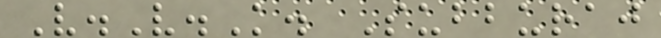V.V.K. Subburaj
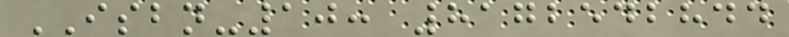ISBN-10: 8172542844
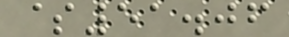$51.06
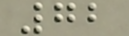72
